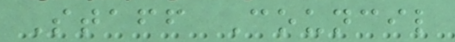Staff Council
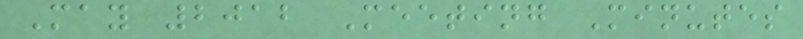May 2012 Meeting Minutes
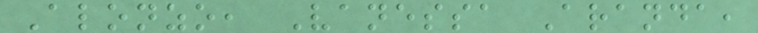Alonzo, Vanessa Aranda,
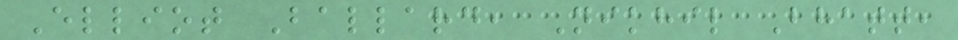Elliot Ballard, Nikhil Bhatt,
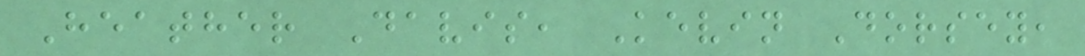Heather Davis, Kevin Dorsey,
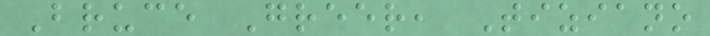Bruce Greer, Tiziano
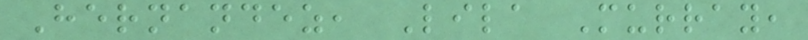Hernandez, Lila Murray,
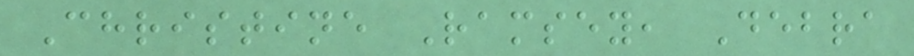Christine Ramsey, Debra
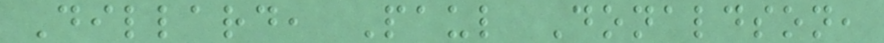Dillard, Paul Donaldson,
